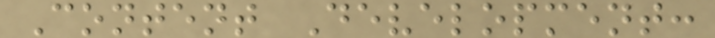Content Development:
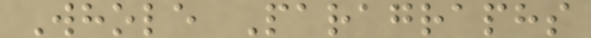Whole Paragraphs
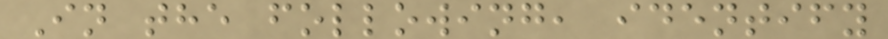In the following, identify
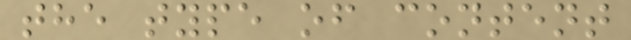the type of content
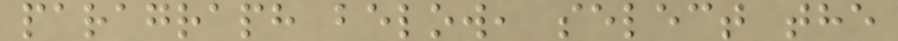paragraph below, select the
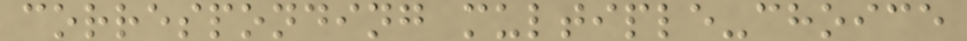corresponding multiple-choice
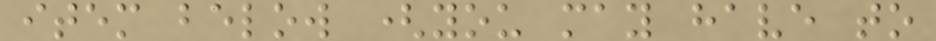item below (you may have to
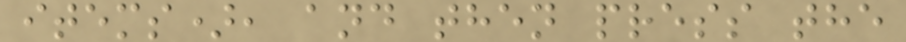items), and then press the
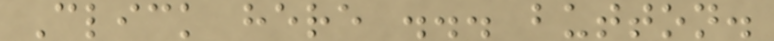Click here ... button.
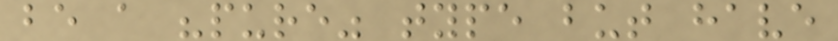be a "pure" type but have
